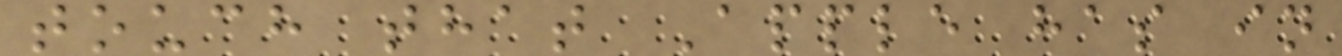touch that Apple has in
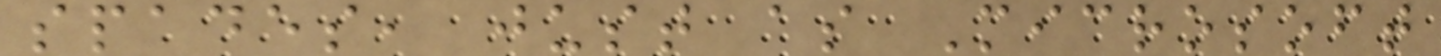spades, just as Microsoft
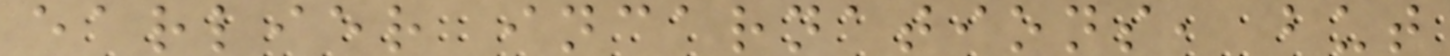earlier incarnations, but
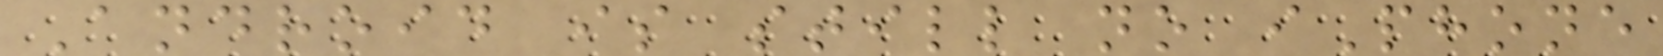Android is still no iPhone
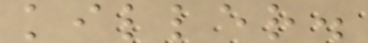killer.
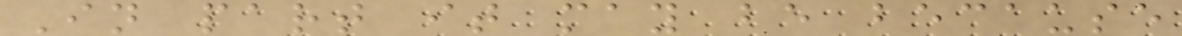In part it may be because
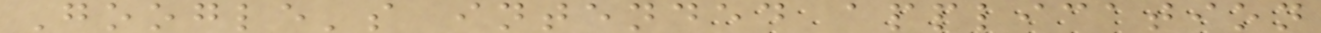Google's intended application
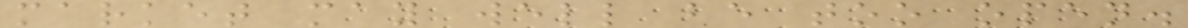market may well be too open.
